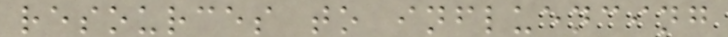resources to influencing
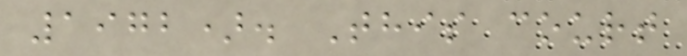1972). This court
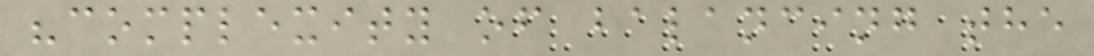"complexity of balancing the
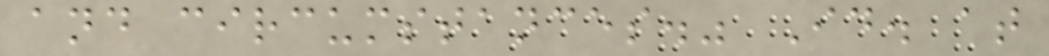and circumstances." Id. at
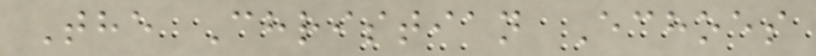The Christian Echoes
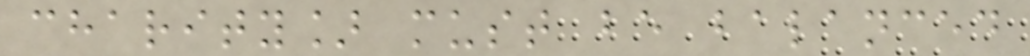charity] must be balanced
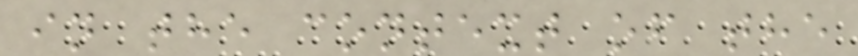in the context of the
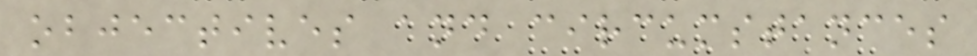objectives and circumstances
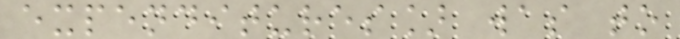expenditures] was to
